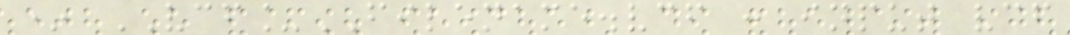* VCF_FILENAME.vcf : input vcf
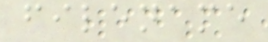filename
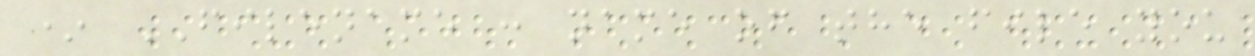* FILENAME : name of the file you
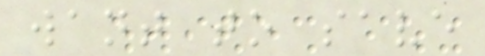want to save
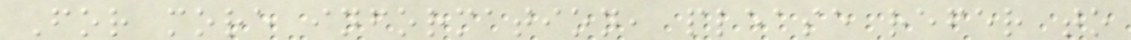For more information, please refer to
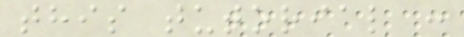this tutorial :
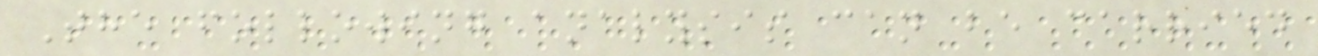The following analysis can be carried
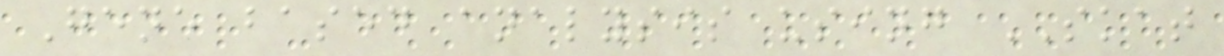Gene based analysis using SKAT
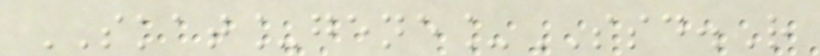SKAT_gene_SSD.R
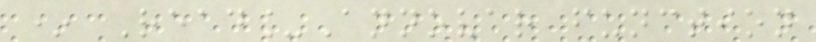* Read_Annovar function
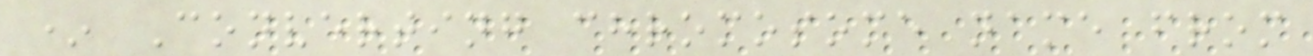* Converting chromosome name from
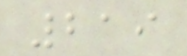219
